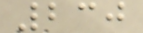230
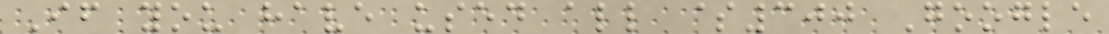If you have used all $300 Google
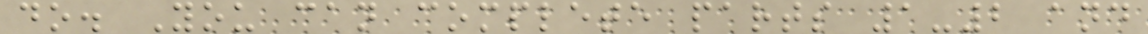do. You can complete parts 1-2 and
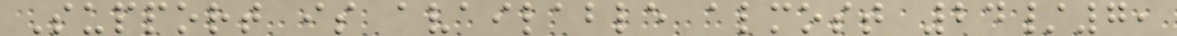Support is available almost 24/7,
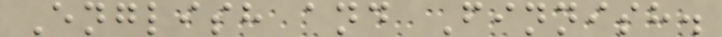English and Finnish.
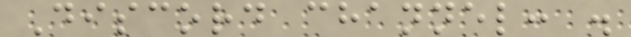Discord channel: .
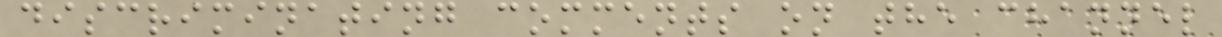discriminating comments on the channel
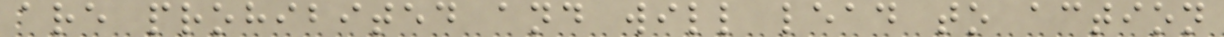are prohibited and will lead to action
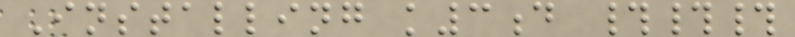Installing k3d ###
